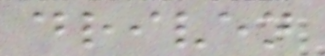driven
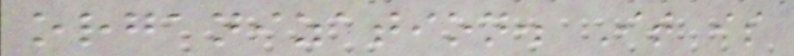organization. It is
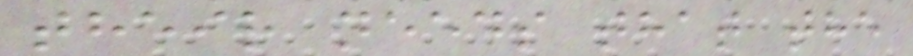their needs that the
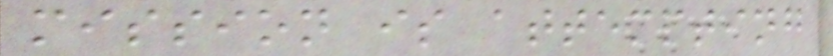mission is attempting
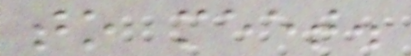to meet.
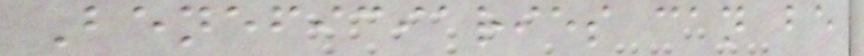Beneficiaries can be
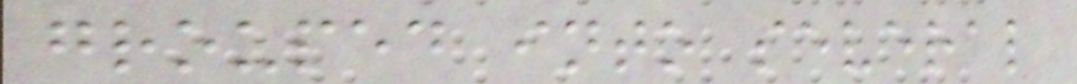grouped into several
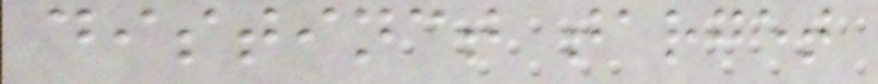distinct target
